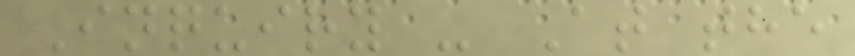Inquiry - At the
